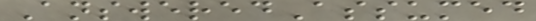AnsweredAssumed
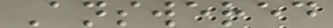Answered
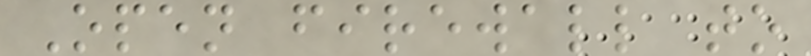Open firewall to
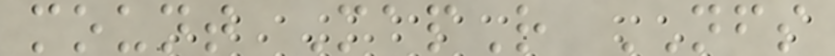mount MapR NFS
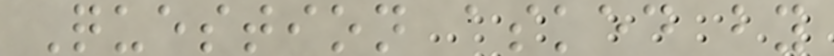Question asked by
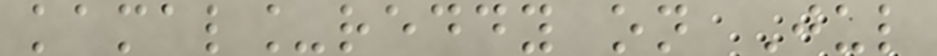kamal_reddy on Jul
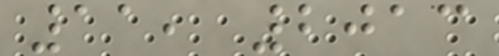11, 2013
